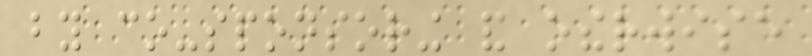by co-sponsoring and otherwise
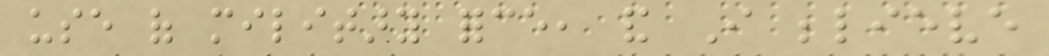use of military force, and I believe
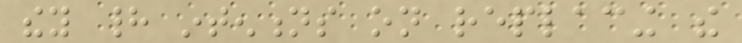they had intentions on replacing the
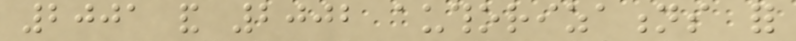2001 and 2002 authorizations for
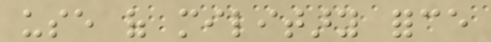use of military force
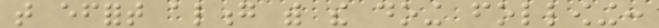that effort along with the doing following:
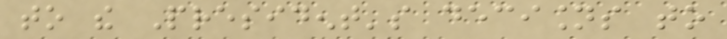to the President's decisions to
